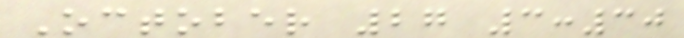October 27 3:30
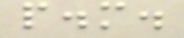p.m.
